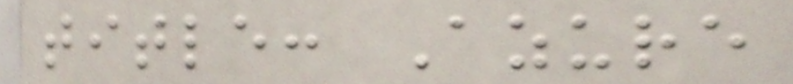title: Azure
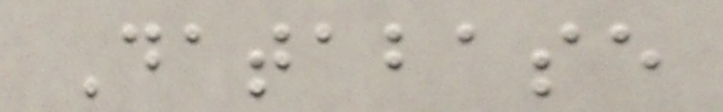Database
